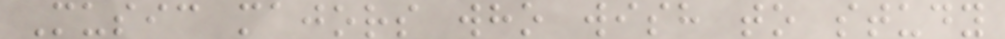Music majors who wish to study
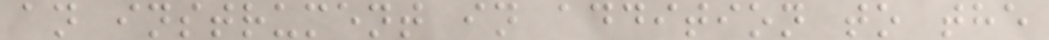an instrument in addition to the
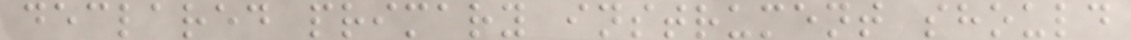declared primary instrument should
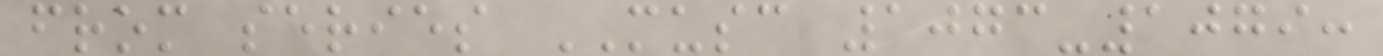from series MUSC 1073-1079:
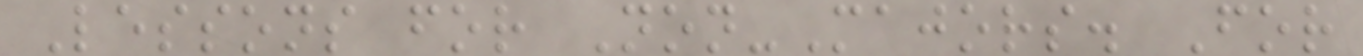Lessons for Non-Majors. For
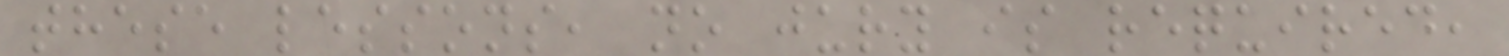these lessons, no jury is required,
